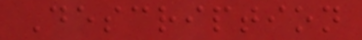Description
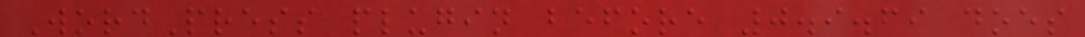WordPress plugin before 0.9.69 does
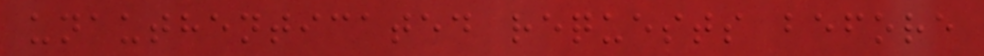unauthenticated requests before
